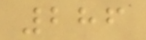286
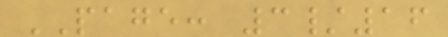PAGE: 3/16
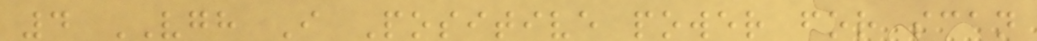4 VGH I Positive power for scan
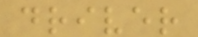driver
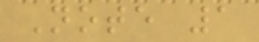Note 1
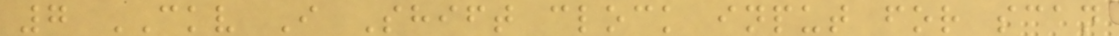7 CKV I Shift clock input for scan
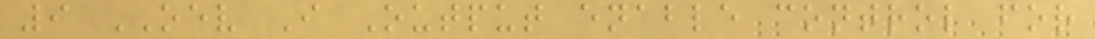9 OEV I Output enable control for
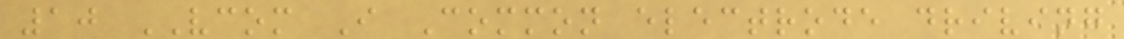10 VCOM I Common electrode driving
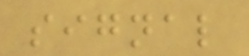signal
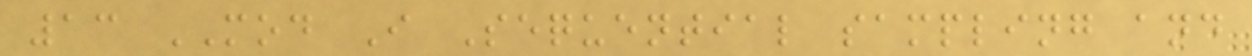13 MOD I Sequential sampling and
